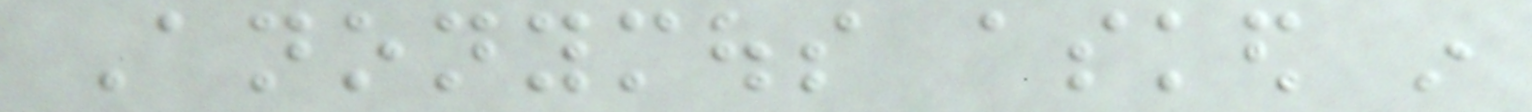Anonymous asked in
